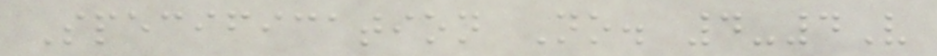Specification No. 4-4V
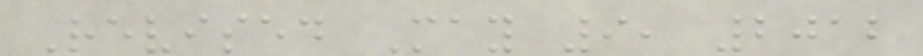Revised May 9, 2012
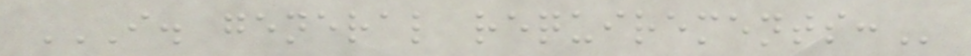I. GENERAL REQUIREMENTS:
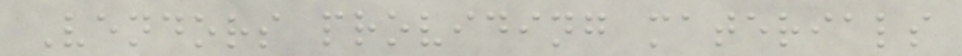Vendors providing materials
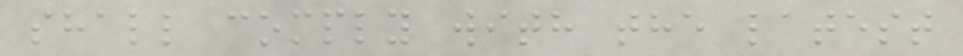shall comply with the latest
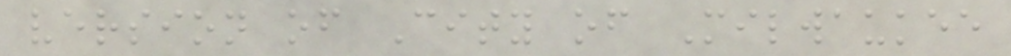version of City of Milwaukee
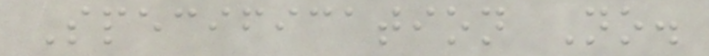Specification No.
